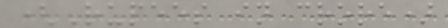(Rupees in crore)
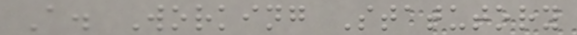A. Working Statutory
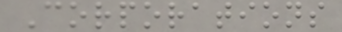Corporations
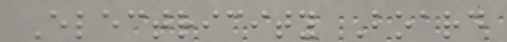Electricity Board
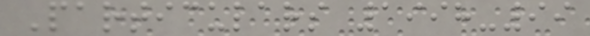Particulars 1998-99
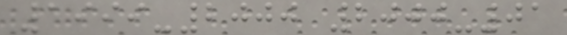1999-2000 2000-01
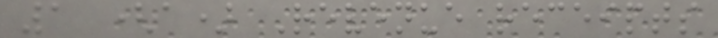1 (a) Revenue receipts
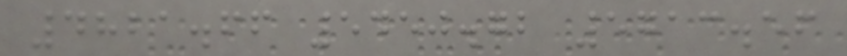4821.66 5450.72 5713.56
